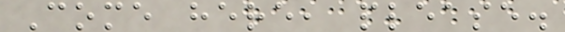Come here, please.
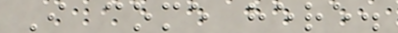I come here.
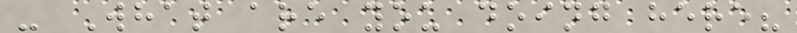- What are you doing here?
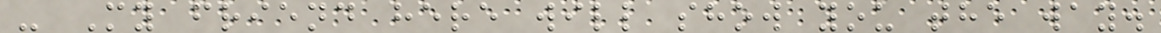- My friend here will show you the way.
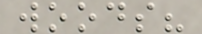woods?
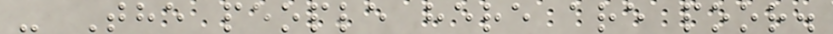- The people here are poor.
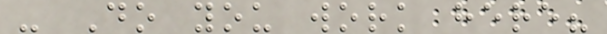- Do you work here?
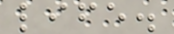life.
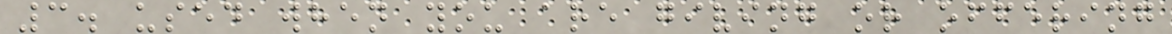3. used when you are giving or offering
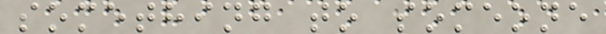something to someone
